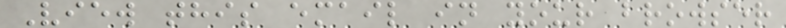View this email in your browser
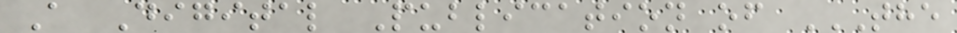A Digital Publication of THE
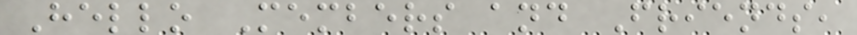Hello Members and Friends,
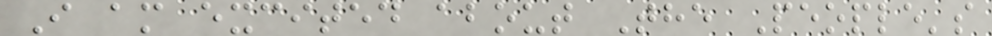I am excited about The People's
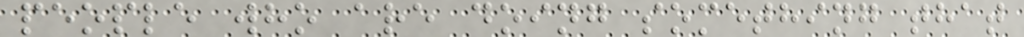people who are doing something that
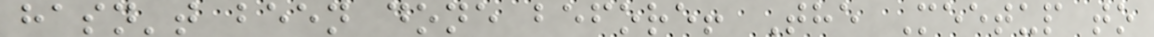hasn't been done before! The Meetup to
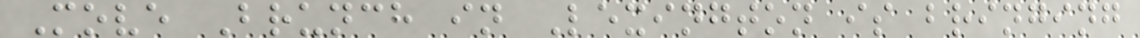Move Brunch in Lexington is bringing
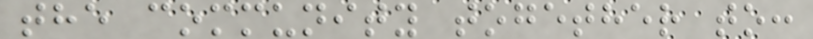the community together to:
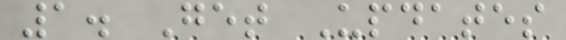1. Get Updates
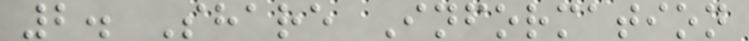2. Share Information
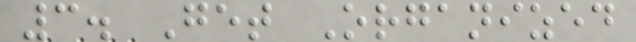3. Get Organized
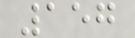157
